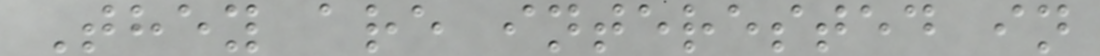They are interested in
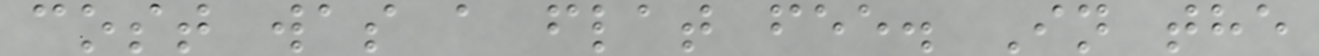cost was a flat fee. In the
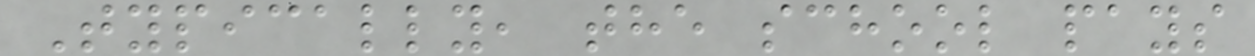Typically, the school pays
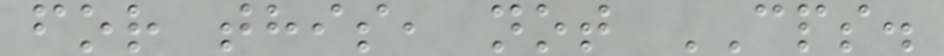for this, not CPS.
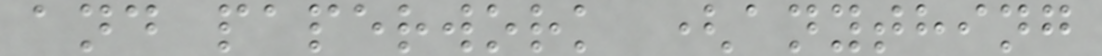and paperwork (anything
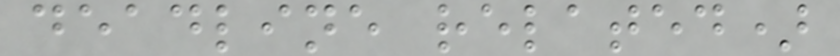deadline related)
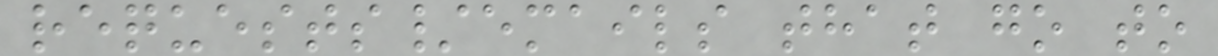requests/emails that go to
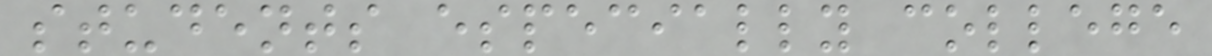students especially college
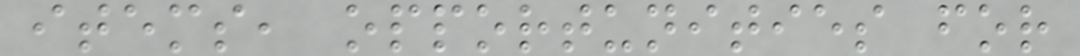items, opportunities for
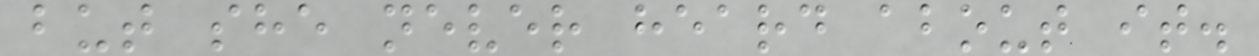but she never heard about it.
